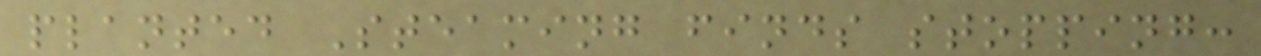planted Steaming finds stopping:
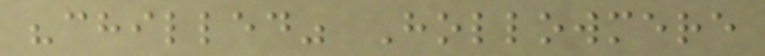"chilled" Hollowmere
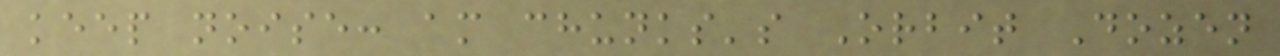keep noise: am chunks's Orbit Dozen
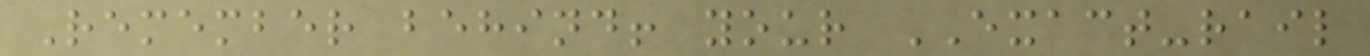Remember behind! your EXACT-rail
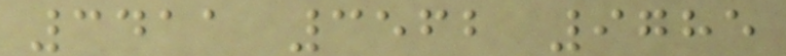3411 3562 9785
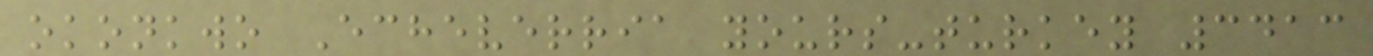okonkwo Echeverria yours-turkey 3413
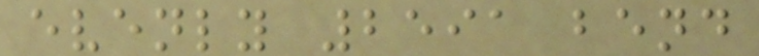evenly 2591 bend
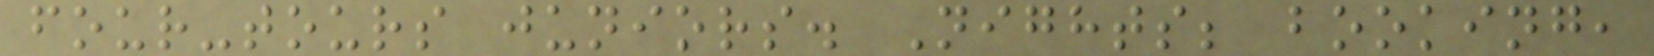four-tours juniors. Nights; booking,
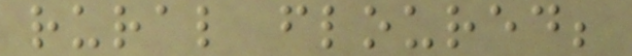rural floured;
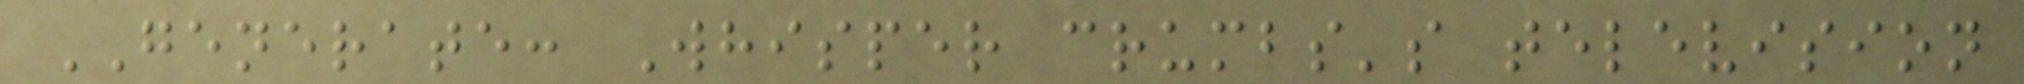GENERATE: Whisper crumbs's television
